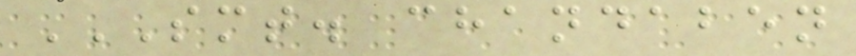SMT. CHANDABEN
